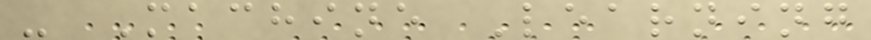- Machine Learning
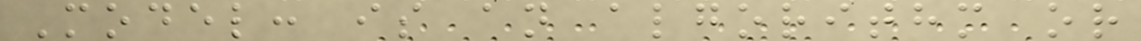Model: is an algorithm or
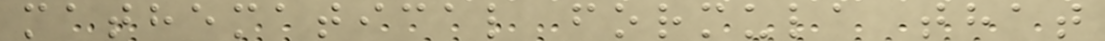mathematical formula that
